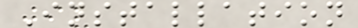Installation
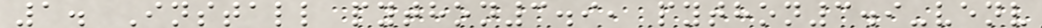1. Install python3.9, python3.9-venv
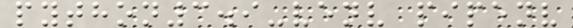python3.9-venv pipenv
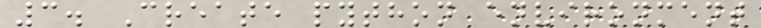3. Create python environment
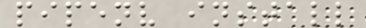pipenv install
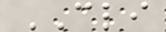CLI
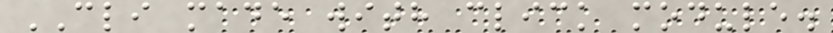CLI made with click module.
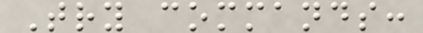Try commands:
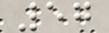57
